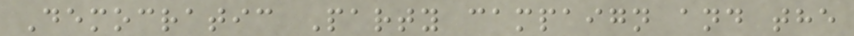Democratic Party campaign and the
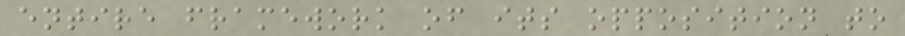entire framework of its opposition to
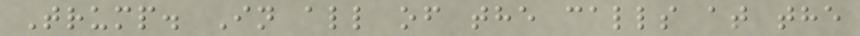Trump. In all of the calls at the
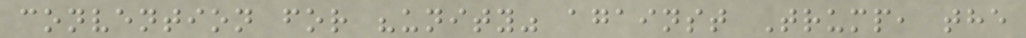convention for "unity" against Trump, the
